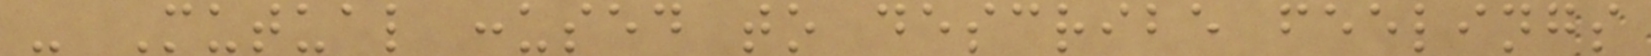- Mutual :used to describe feelings
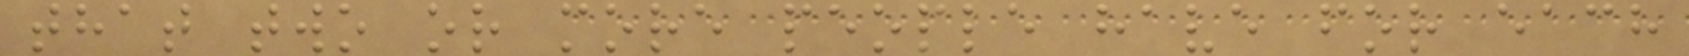that two or more people have for each
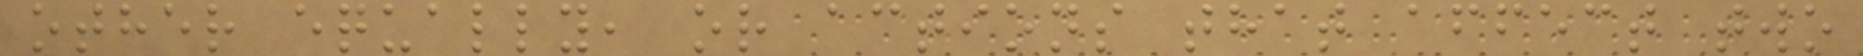other equally, or actions that affect two
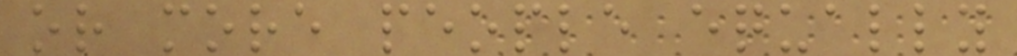or more people equally
